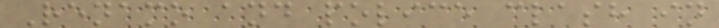Renamo and police clash in
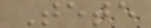Tete
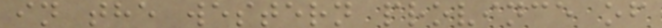in the western province of
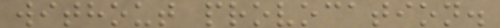without provocation.
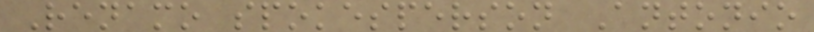Renamo spokesperson Antonio
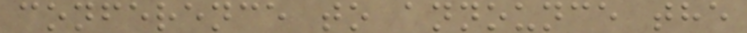conference to announce the
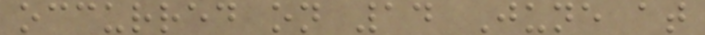occurred on 14 June at
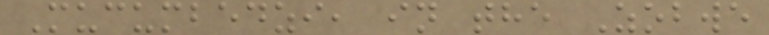Mucumbedzi, in the Zobwe
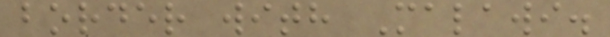border with Malawi.
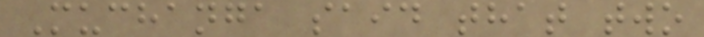Muchanga said that two
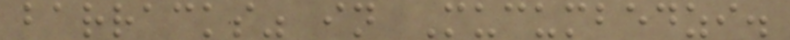barracks" in Mucumbedzi.
